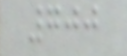700
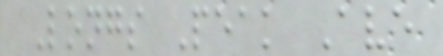Longs Peak Ave
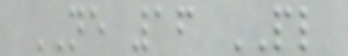NE 16 PL
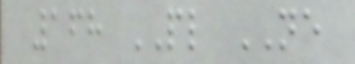168 PL NE
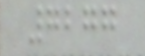7277
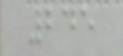245
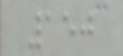150
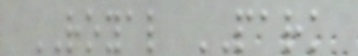ROYAL PARK
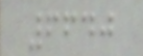6640
